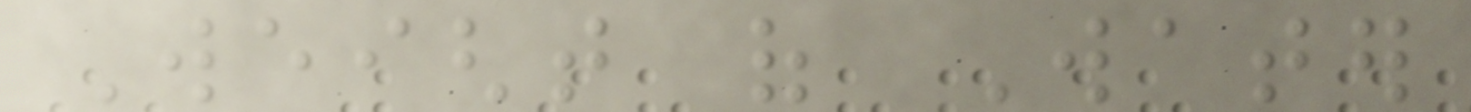Weight of Water
